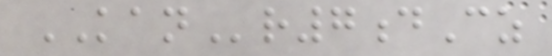KANr7dCz
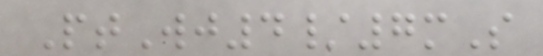PtWj4/7mS
